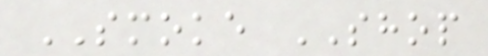SMOKE SHOP
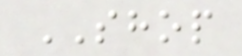SHOP
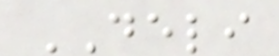DELI
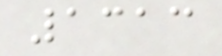1313
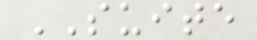SUITE
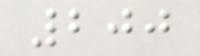200
